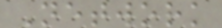Network
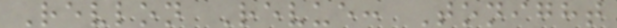Revlon Revue: Tonight
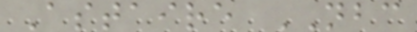Astaire NBC
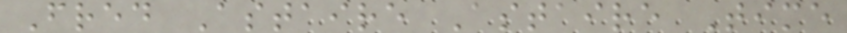Fred Astaire Astaire Time
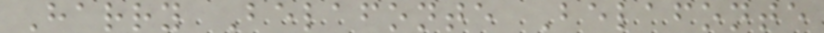Harry Belafonte Belafonte
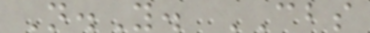N.Y. CBS
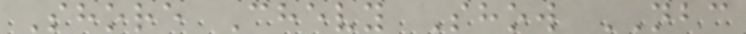Shore Chevy Show NBC
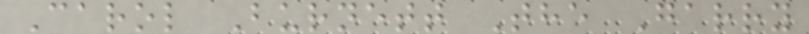Carol Burnett The Garry
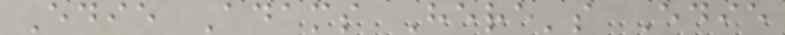Edie Adams Here's Edie
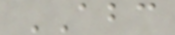ABC
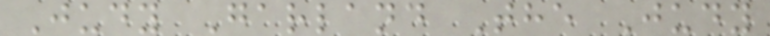Judy Garland The Judy
